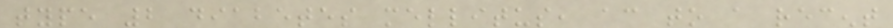type 2 diabetes mellitus, according to a recent
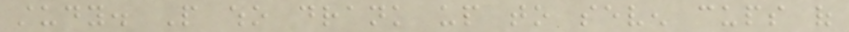study. People who drank up to seven cups of
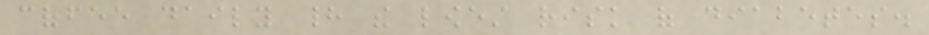coffee daily had the lowest risk of diabetes.
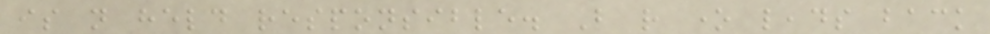is not held responsible. But rather one leads back
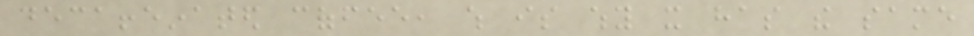decaffeinated coffee, which is why it has the same
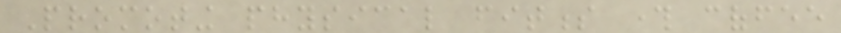Promoting physical fitness through coffee
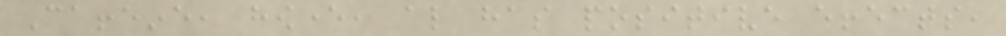Caffeine, however, also has positive effects,
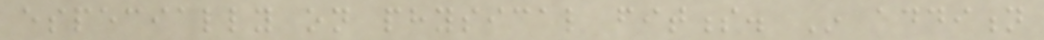especially on physical fitness. In addition
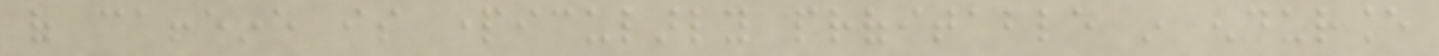of caffeine is particularly profitable in endurance
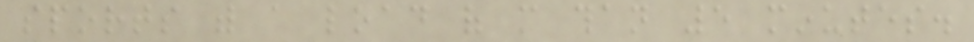sports with a load of more than 5 minutes.
